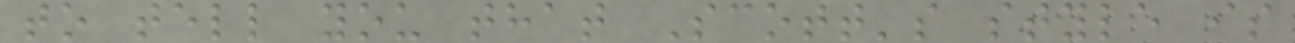to tell you that Scott's style is
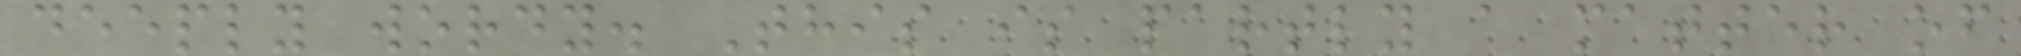deeply wordy. This is partly a matter of
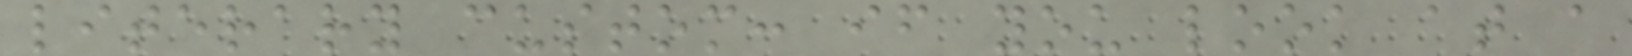literary custom: if you look at a
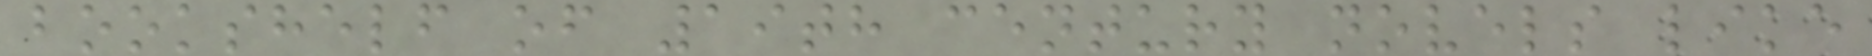bookshelf of 19th century novels like
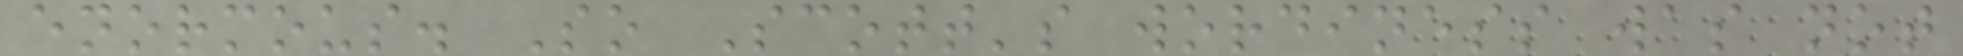enormous. So Scott's wordiness was not
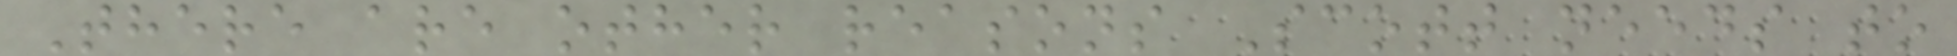There are other reasons Scott needs to
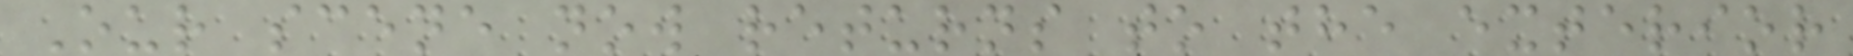Our scene now returns to the exterior
